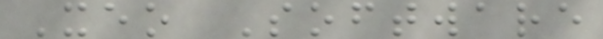Xeo Software
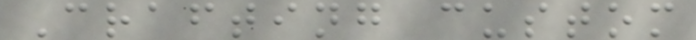Crafting custom
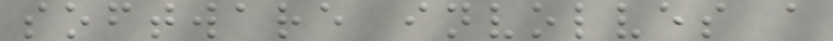software involves a
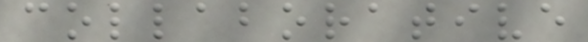collaborative
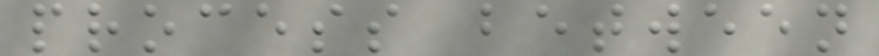process between
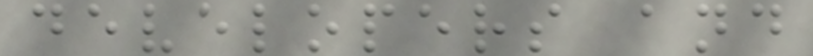developers and
